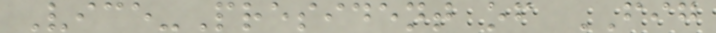Vice-President of FIG
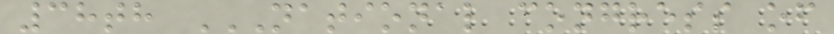38th NATIONAL CONGRESS OF
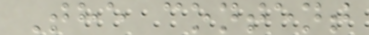The content
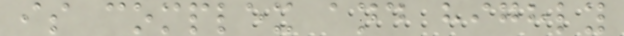is complex and highly
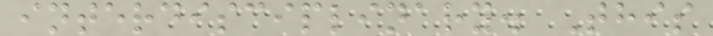interdisciplinary. This
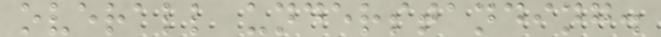overall understanding.
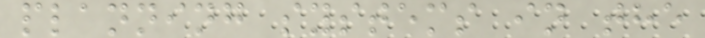planning systems in the
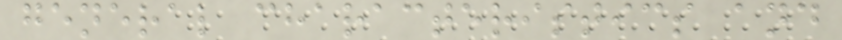general characteristics and
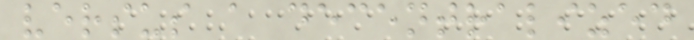versus a decentralized
